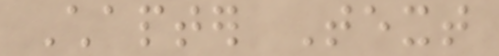Chapter Text
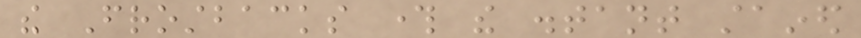the Frostbacks through the distant stained
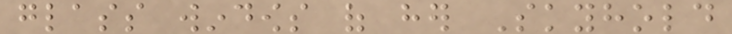glass windows of her Skyhold
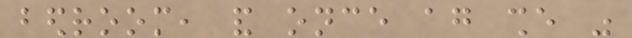bedroom, and once again she was
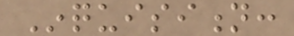Inquisition:
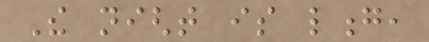The night is long,
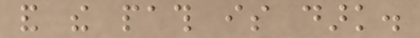and the path is dark.
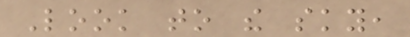Look to the sky,
